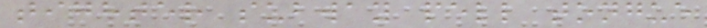tighter subway pell tongue
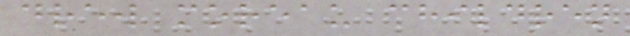drew moreau children
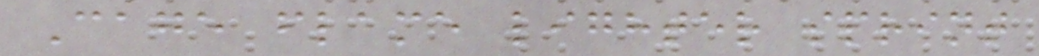Cage flame lighter sprint
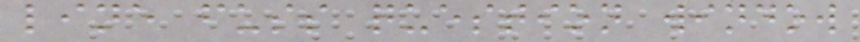line fuss question window
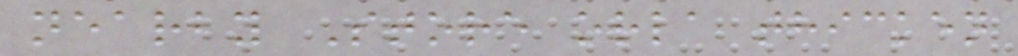nearby Store orla thicken
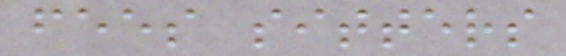fees sitters
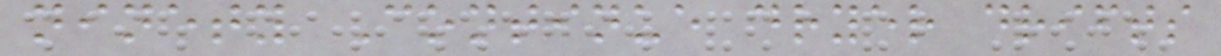ninety Continue dryer drifts
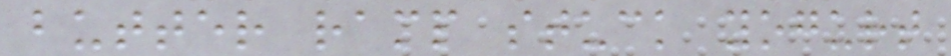butter ramp stuck yogurt
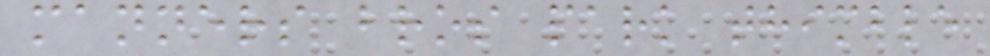manners bros park thimble
